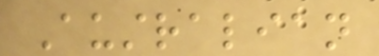Australian
